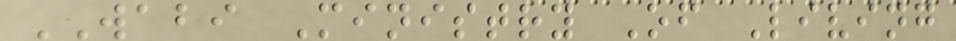WABI Ministry Of Living
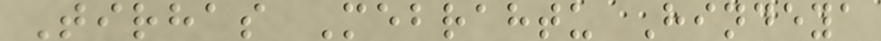Tirhas Mebrahtu Hindeya
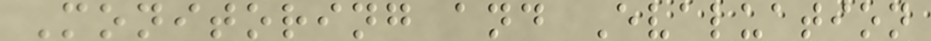Monitoring and Evaluation
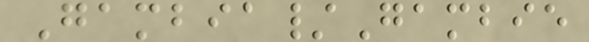Gambia/Gambie
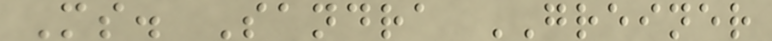Ms. Sandra GREINER
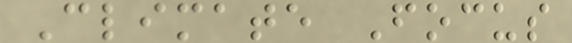Climate Focus
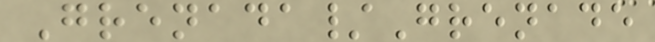Grenada/Grenade
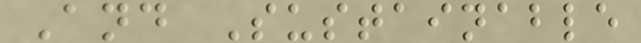And Sustainable
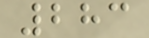283
